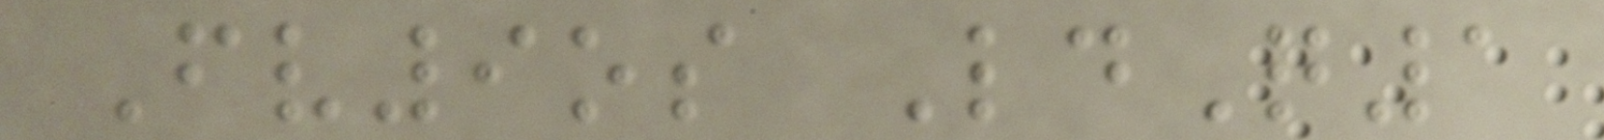Fv9os LdQ1
